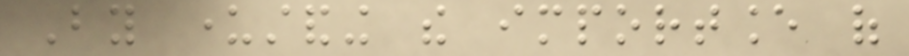By understanding the importance of
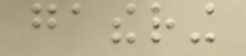gathering
